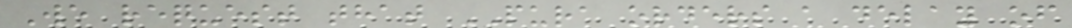We request that PURA orders a delay of
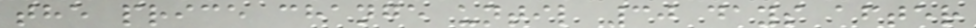the price change until 30 days after
